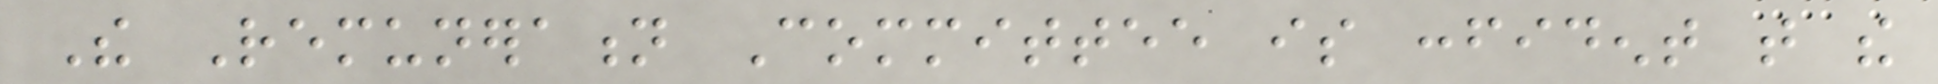The Remuneration Committee is confident that the
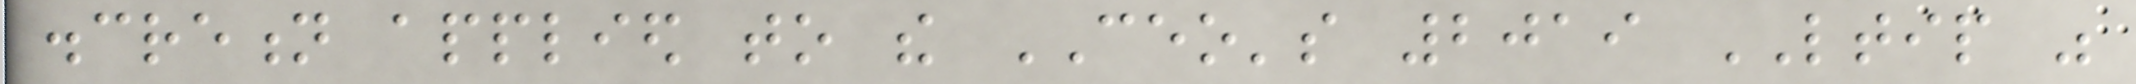discretion applied to the CEO's 2019 LTIP was
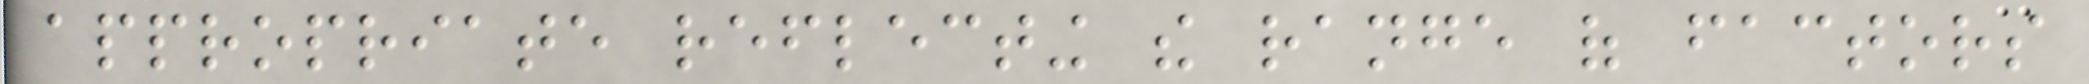appropriate reflecting the range of factors
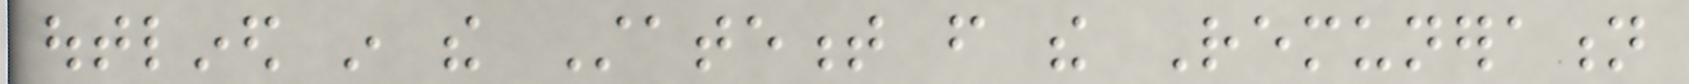outlined in the Statement from the Remuneration
